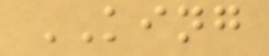KING
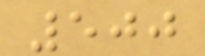500
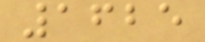1625
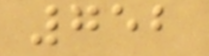752
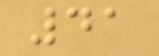41
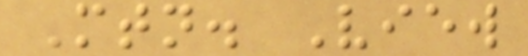Mtn. View
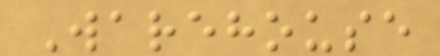Warehouse
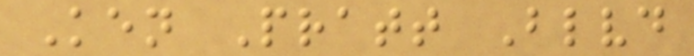Ken Pratt Blvd
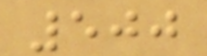500
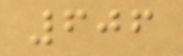606
